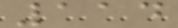114
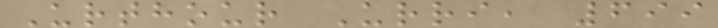Urthour Urri, 699
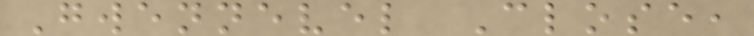Gwennevel Close,
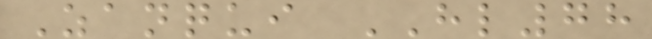Zanqui HL78
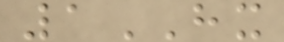1HX
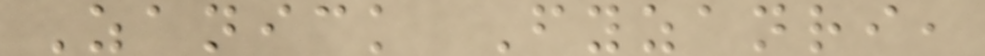Zanick Fyzanri,
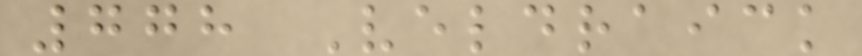778 Veldraick
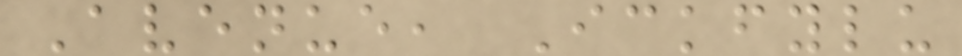Avenue, Ickfylu
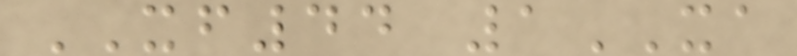XF44 1XA
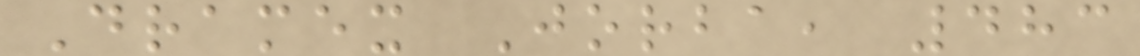Dramex Jorba, 483
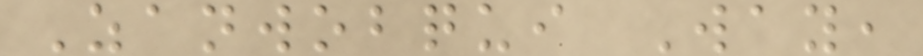Zanwobqui Way,
